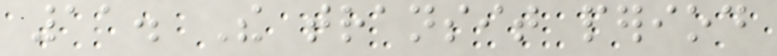11. The transit period
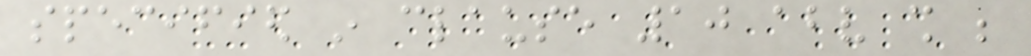specified in clause 10 above shall be
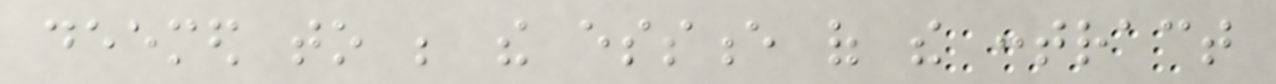deemed to be the essence of the contract
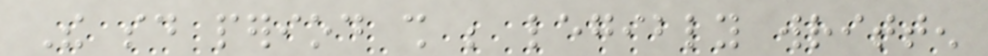The said period shall be legibly written
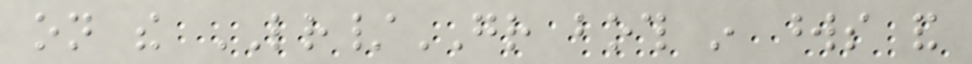on the LR/GR both in words and
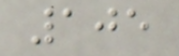105
